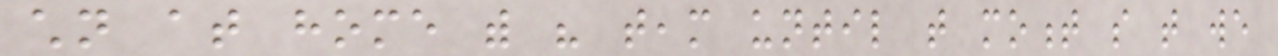children at home with his team until that moment so that we
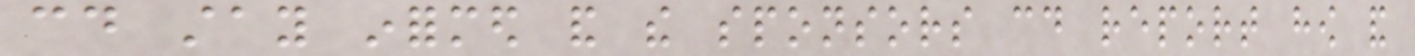could stay informed and the sponsors could report how and
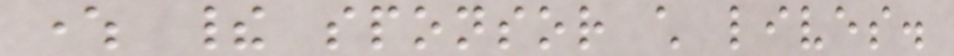where their sponsor child lives.
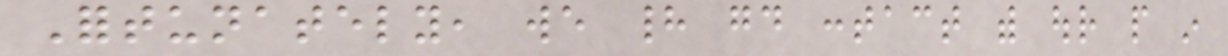Fortunately, we had good contact with our people in
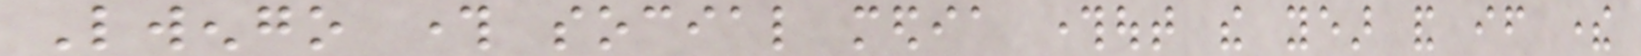Lwengo through social media throughout the year and if there
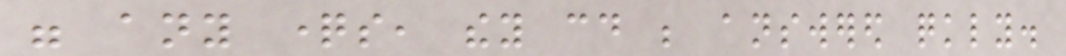were any questions, they could be answered quickly.
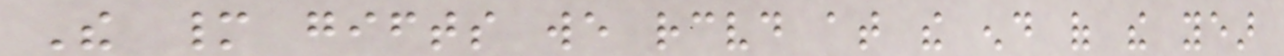The many gifts we received at the end of the year
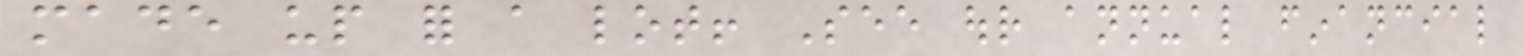made up for a lot! See our annual financial
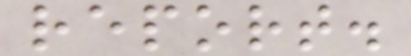report.
